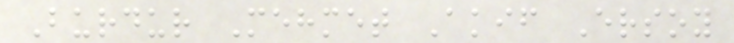Burdur Mehmet Akif Ersoy
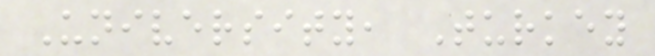University, Turkey
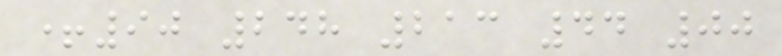+90 248 213 44 00
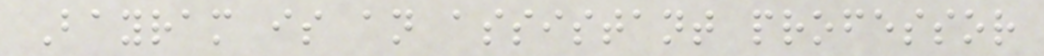Bayram is an assistant professor
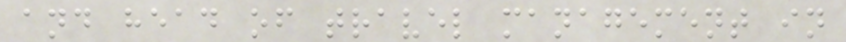and head of travel management in
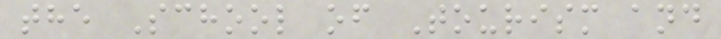the School of Tourism and
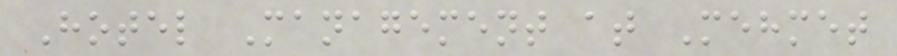Hotel Management at Mehmet
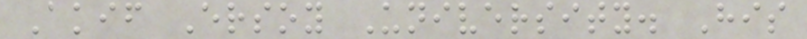Akif Ersoy University. His
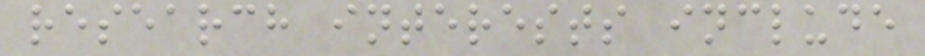research interests include
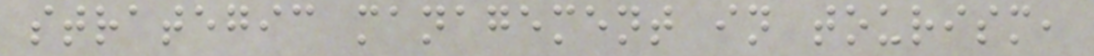strategic management in tourism,
